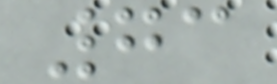73
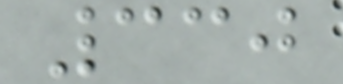330
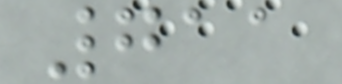711
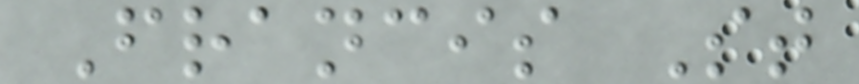Francis St
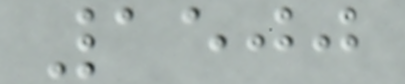1500
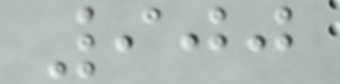900
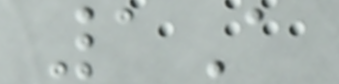1A
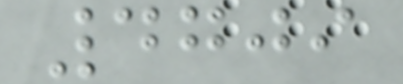4709
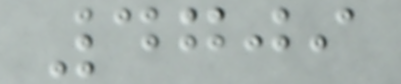4709
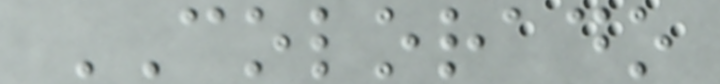COLORADO
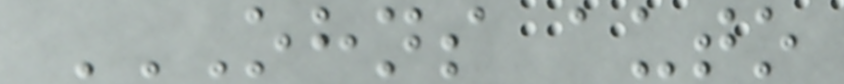OHNS AUTO
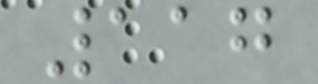117
